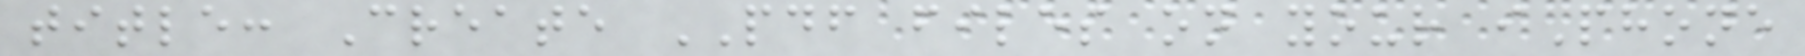title: Create PDF files on your iPhone
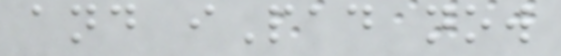and iPad now
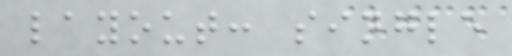layout: single
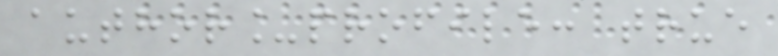author_profile: true
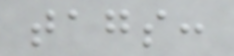tags:
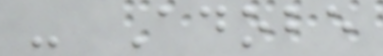- Adobe
